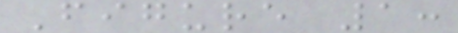Figure 1:
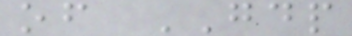of GDP
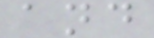and
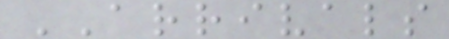ARRIVALS
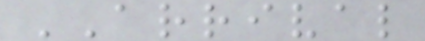ARRIVAL
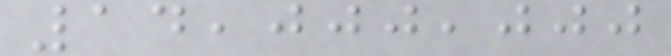14,000,000
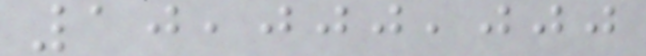10,000,000
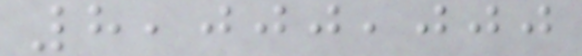8,000,000
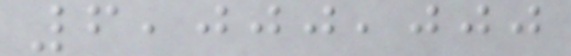6,000,000
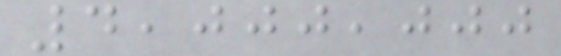4,000,000
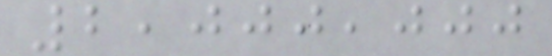2,000,000
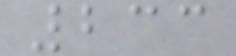233
